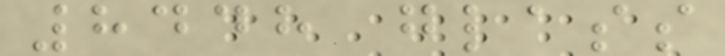8448 glass
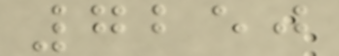7250
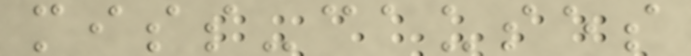miss-causes
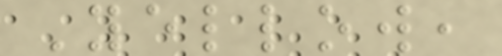Yellow,
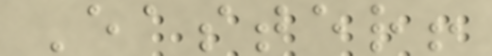Easter!
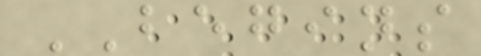BEGINS
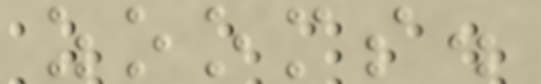zooms.
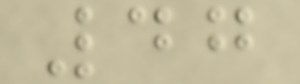47
